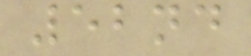52nd
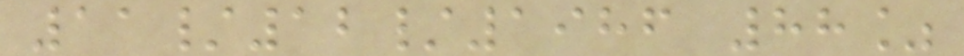11/12/1986 88%
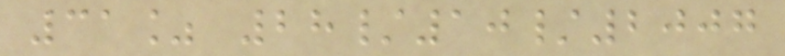31% 28/10/2007
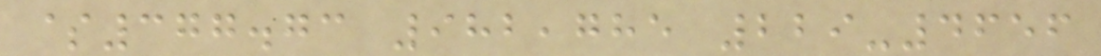$377.73 982,785 229-4656
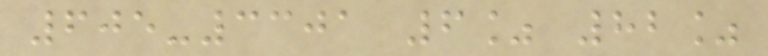605-3301 6% 82%
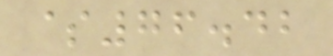$76.42
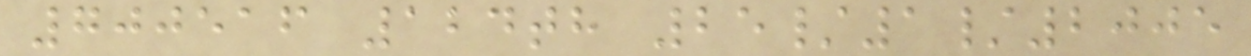700516 124th 25/1/2005
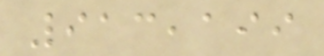913,199
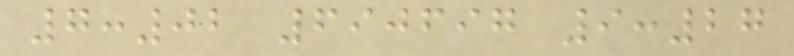7:02 690697 9:27
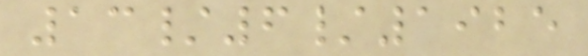13/6/1925
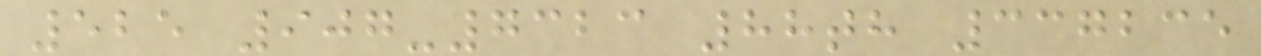525 907-7323 88th 337235
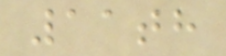11th
